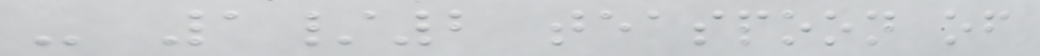- 1/2 teaspoon of
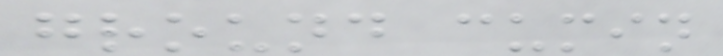ground cumin
